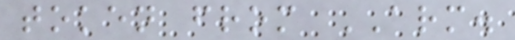token from ARM.
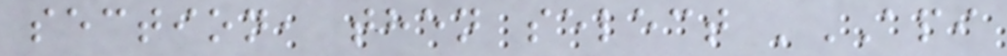section, then select 'API
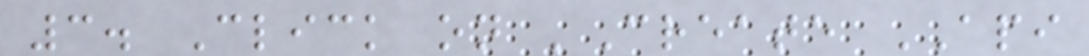3. Click on 'Create API
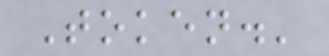Token.'
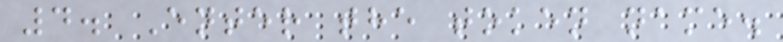4. Enter the token name.
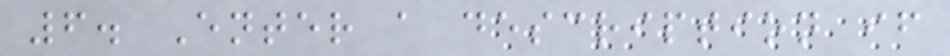6. Enter a description if
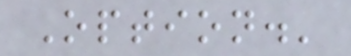Option.'
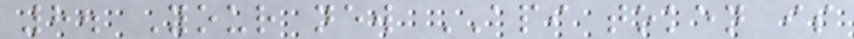8. Your new API token is
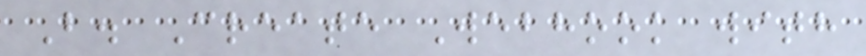B. Create Webhook with
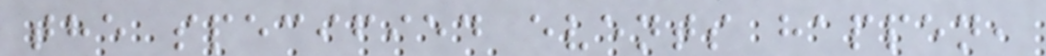the specified events happen,
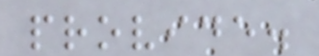provide.
